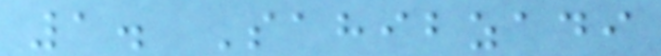1. Sahibzadi
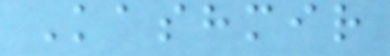Kashmir
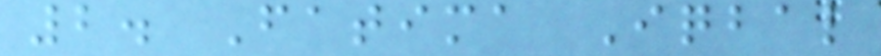2. Fatima Iqbal
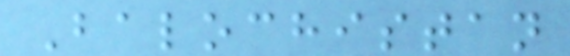Balochistan
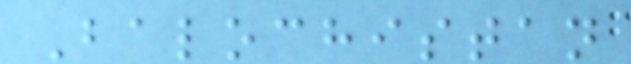Balochistan
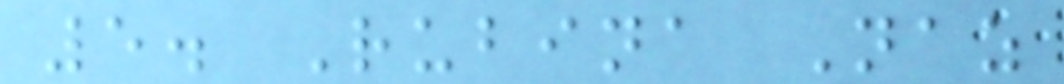5. Rubina Naz
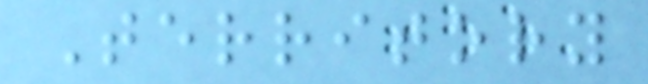Territory
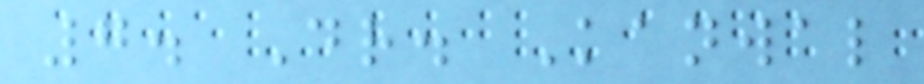7. Dr. Kanwal
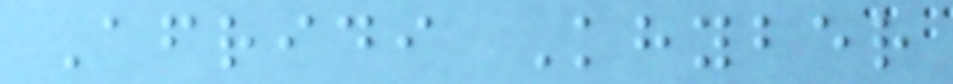Afridi Khyber
